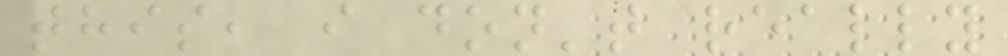this, i don't really
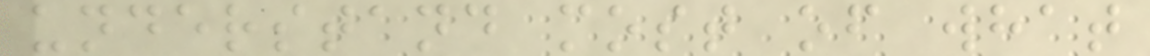understand most of what
